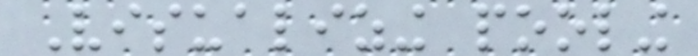Visualizing pooling
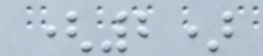(2)
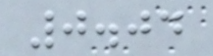0.04
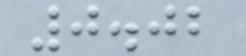0.02
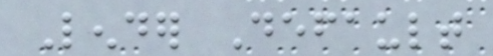Lender Default
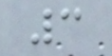3
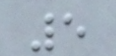5
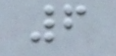6
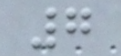7
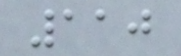110
